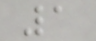1
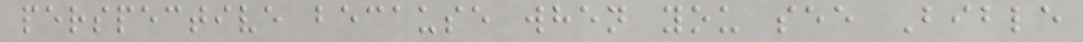perspective because when you see Bible
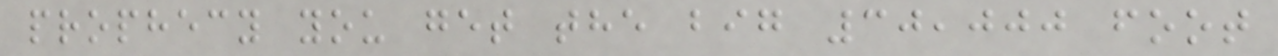prophecy you get the big 30,000 foot
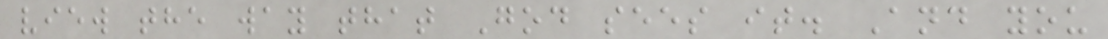view the way that God sees it. And you
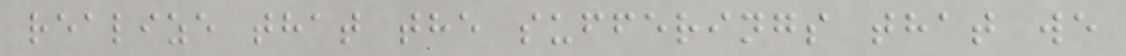realize that the sufferings that we
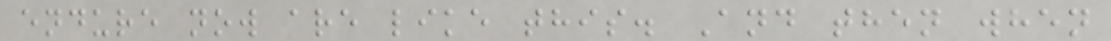endure now are like this. And then when
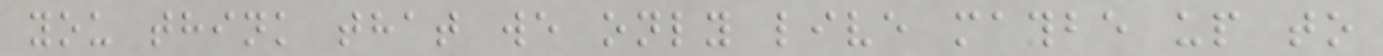you think that we only live maybe up to
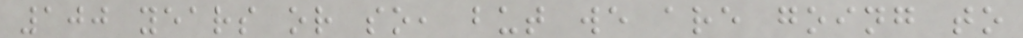100 years or so, but we are going to
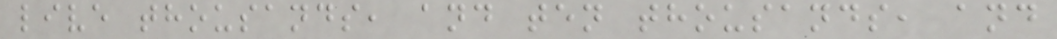live thousands, and ten thousands, and
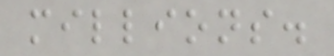millions.
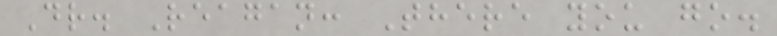Dr. Reagan: There you go.
